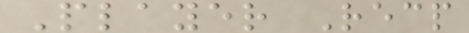Player Recp
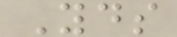Yds
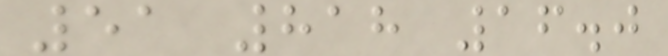51 818 16.0
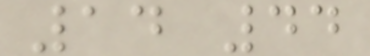14 44
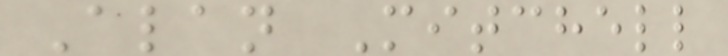Alan Mitchell
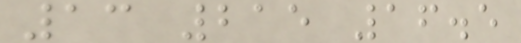13 215 16.5
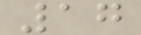17
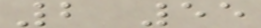2 55
